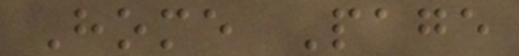Home Page
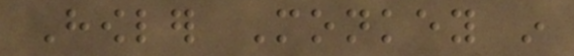Howler Monkey in
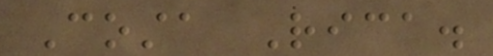Costa Rica.
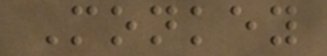Monkey
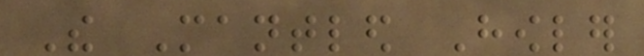The Mantled Howler
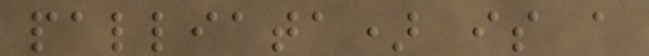palliata) is a
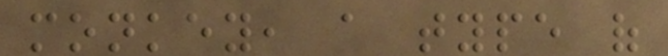monkey, a type of
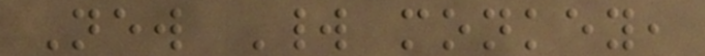New World monkey,
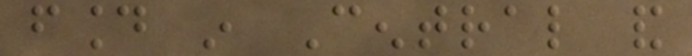found in Central and
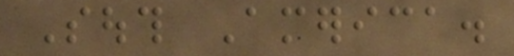South America.
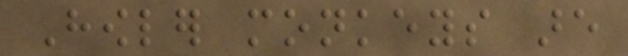Howler monkeys are
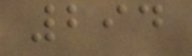294
